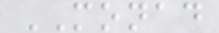MONAD
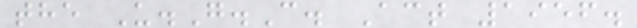the U.G.C. Act 1956.
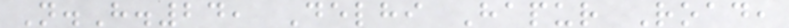N.H.24, Delhi Hapur Road,
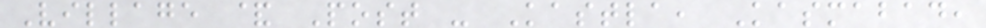Village & Post - Kastla, Kasmabad,
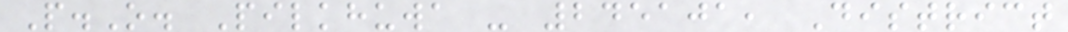P.O. Pilkhuwa - 245101, District
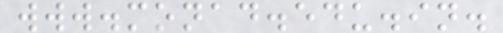www.monad.edu.in.
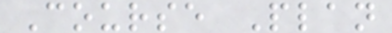Course Plan
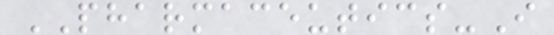PHARMACEUTICS-I
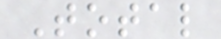Total
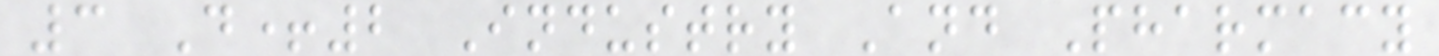3 D+2 Industry And Pharmacy
